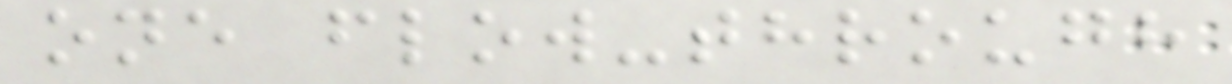one flow-through
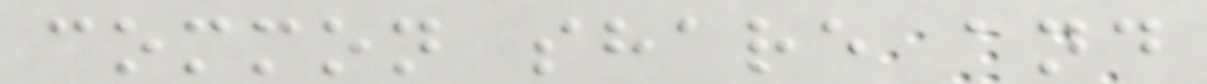common share and
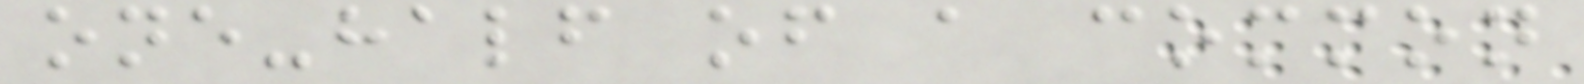one-half of a common
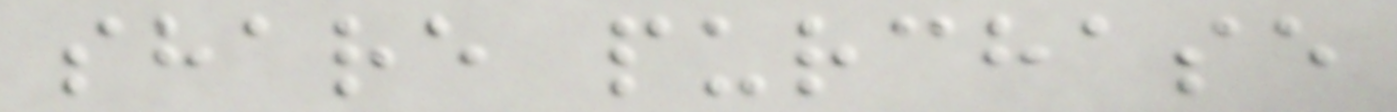share purchase
